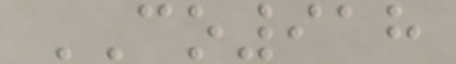CO918
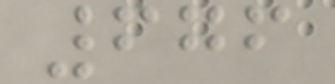676
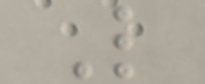L
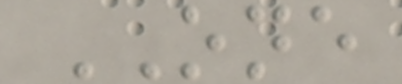ONE
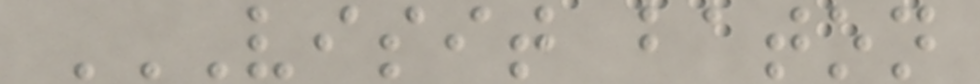VISIT BATON
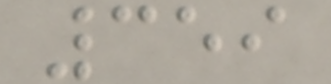359
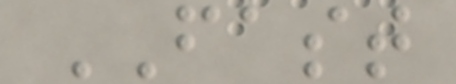FAST
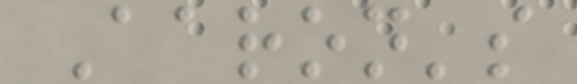Aaron's
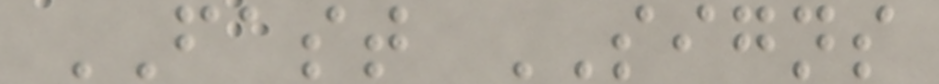FAST SIGNS
